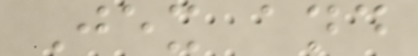Jex and
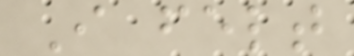I felt
